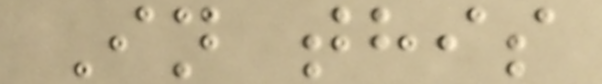In this
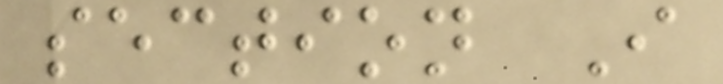section I
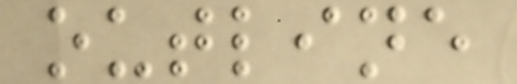outline
